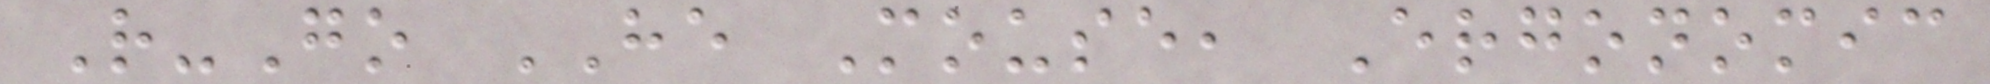R-Go HE Mouse, Ergonomic
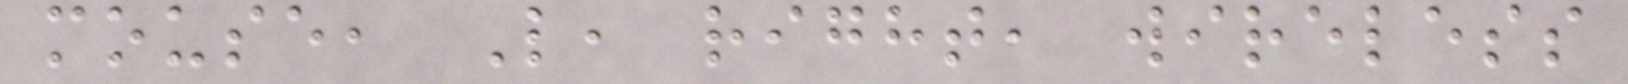mouse, L, right, wireless
